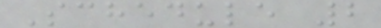Schedule 2
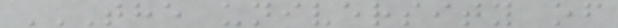THE UNIVERSITY OF
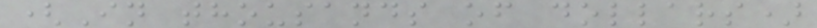(In thousands of dollars)
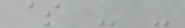$ - -
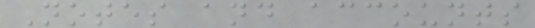Notes and accounts
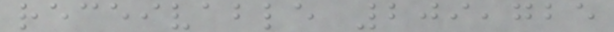receivable 209,725
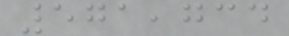571,734
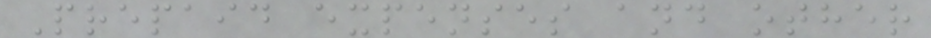Prepaid expenses and other
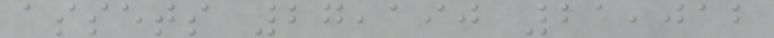assets 27,190 21,012
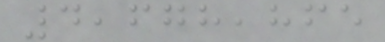4,678,865
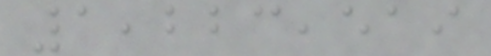1,223,519
